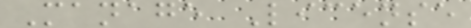Manage License
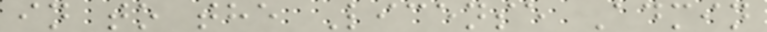in to the License Admin
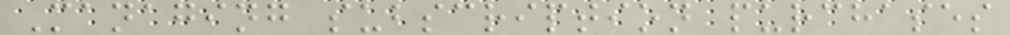Managing subscription purchases
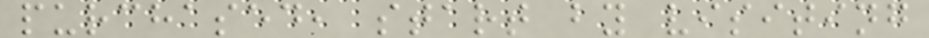purchased, start by visiting
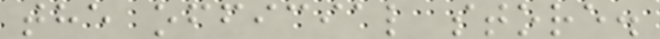the official store.
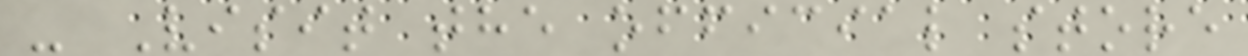- Visit the official store
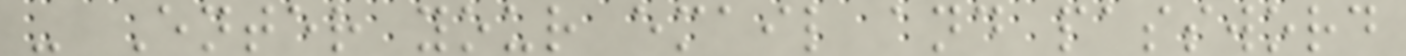- Enter your email and password
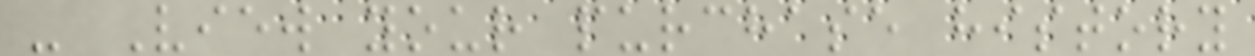- View your purchase history
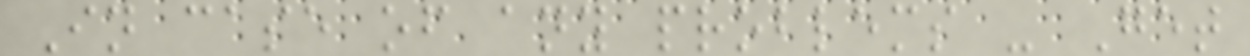In case of any problems - Get
